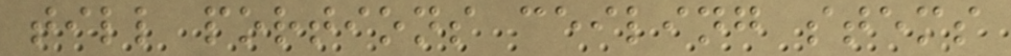till portions ceiling stems
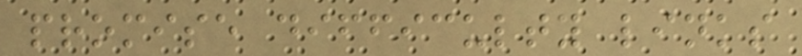promise difficulty links
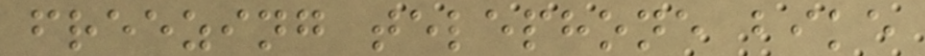freezing telephone bike
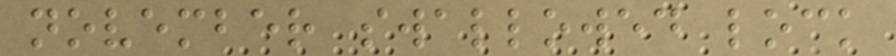november swallowed lock
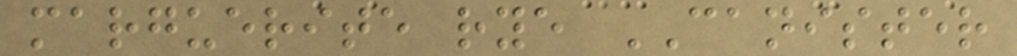marguerite rye CANISTER
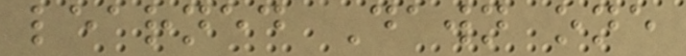learned Dawn one
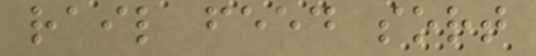rail feed sort
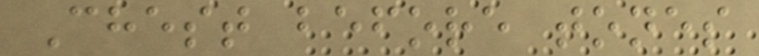Chest before tones
